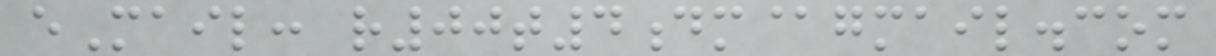eMail: r00t4dm@gmail.com
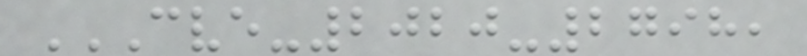CVE-2020-2798,
